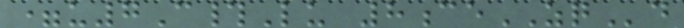=u7C#Lu 8ceZQd
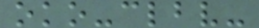oko-clbv-
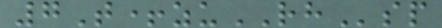7T+zuRHsp
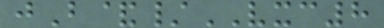jB&/VXC8
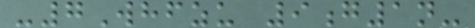-7Whfzu 9g1n-
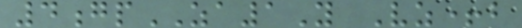4gpZA1Y Vz+b
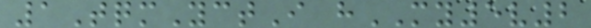1TqmYctI hMY5v2
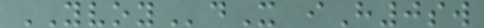YVOYdX iH0sw
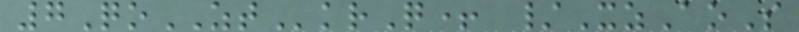7QoZTkrQ+ /XzAoS
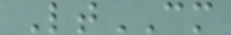LtCM
